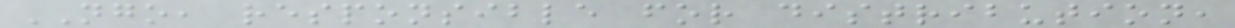NGO, responsible for distribution,
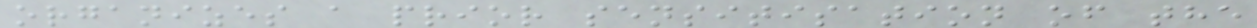organizes a prior sensitisation of the
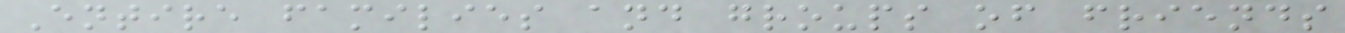Entire families and groups of friends
